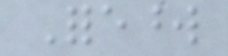Foreword
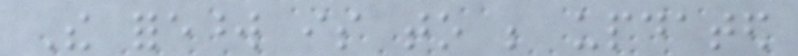The foreword is to be updated
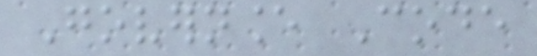Governance Code
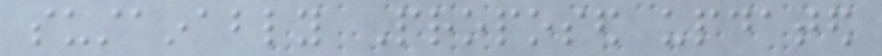sustainably Proposed updated
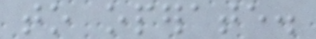to operate.
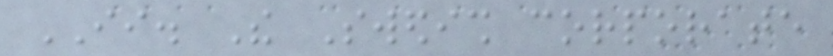II. The Swedish corporate
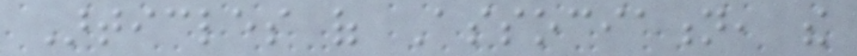Articles of Association, the
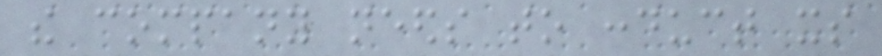the company needs to conduct its
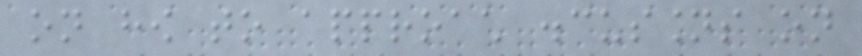on how to approach discussions on
